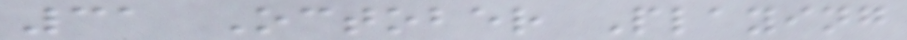31 October Playing
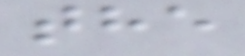the
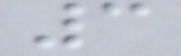3
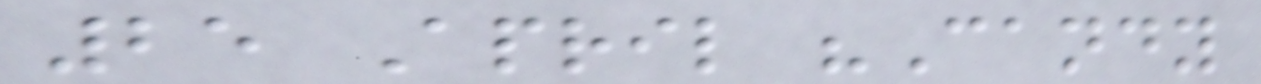25 April "Candy
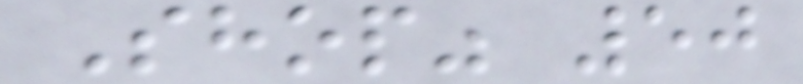Shop" 50
